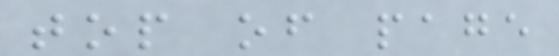top of page
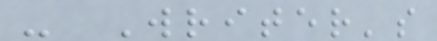- Writer's
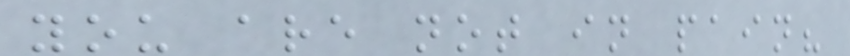you are not in pain?
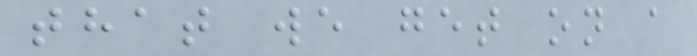that we get on a
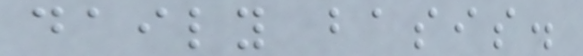daily basis.
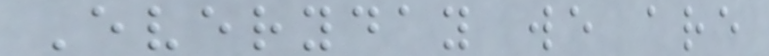Everyday we are
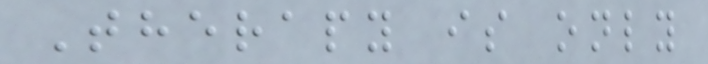Therapy is only
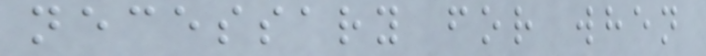necessary for when
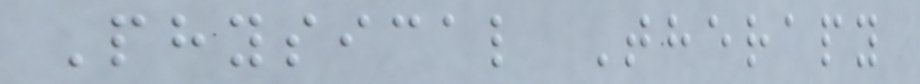Physical Therapy
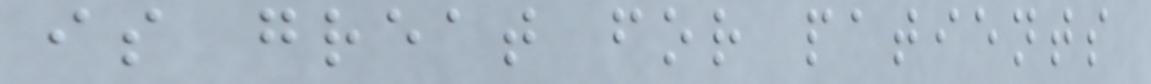is great for patients
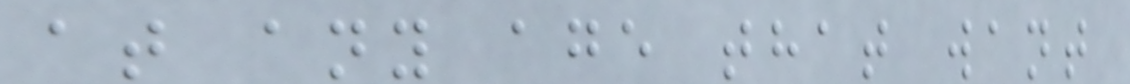at any age that want
